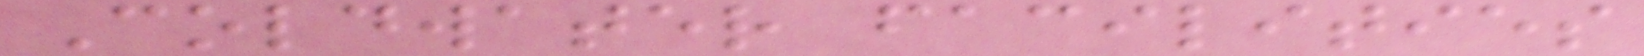Coldwater facilities
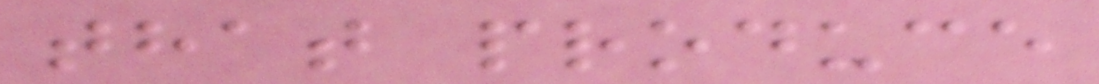that produce
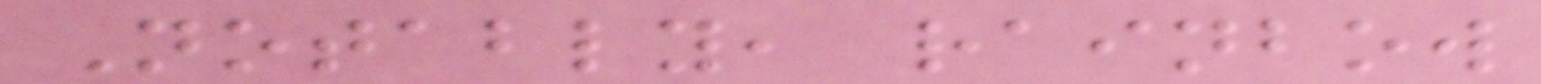Notably, rainbow
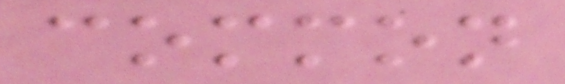common
